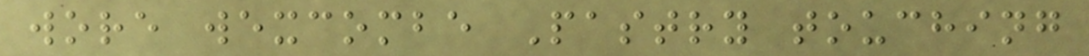wore wexcombe Pastry touching
